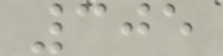305
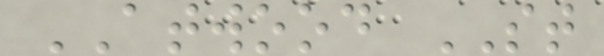ATWOOD ST
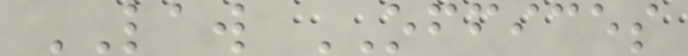LAW OFFICES
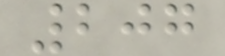207
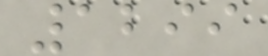1299
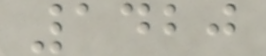1420
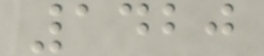1420
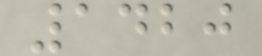1420
